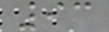93
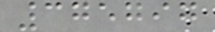375797
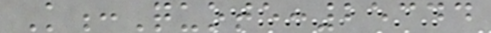K:Quote:25344
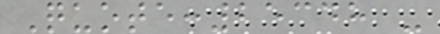Quote:25348 -
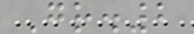Gr.2
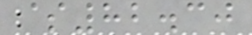$82.30
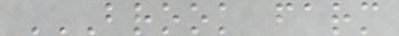BROOK FARM
